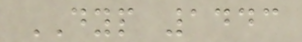DYP 1443
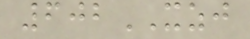602XZJ
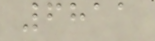6811
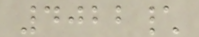4022\
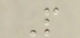P
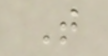T
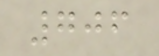706
